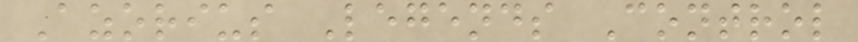Azorius Legends Control
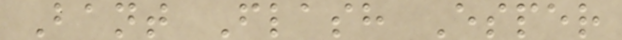Bant Flash Esper
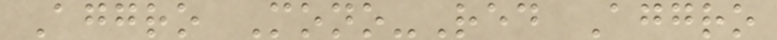Aggro Mono-Red Aggro
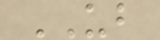UB
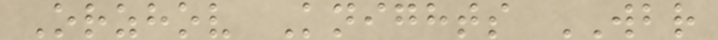Orzhov Knights WBR
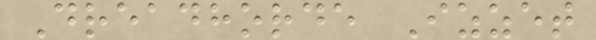Dreadhorde Izzet
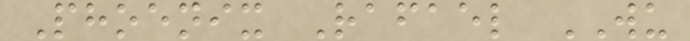Phoenix Rafael WU
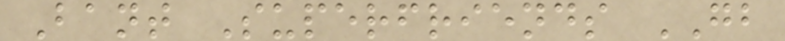Bant Superfriends GB
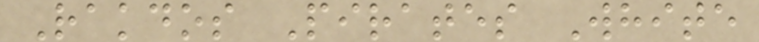Rakdos Pirates White
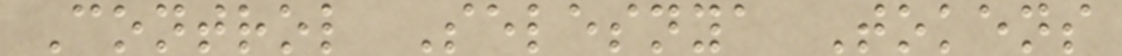Control Selesnya Tokens
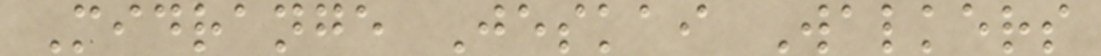Midrange Jeskai Walkers
